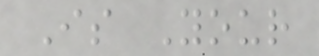Is Your
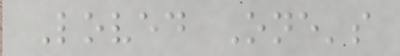Loved One's
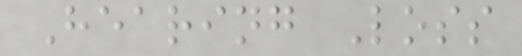Hearing Loss
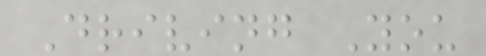Driving You
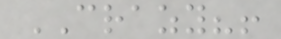CRAZY?!
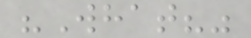"What?"
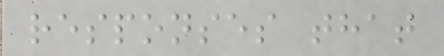responses that
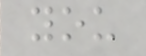you
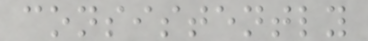consistently
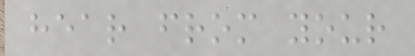hear from your
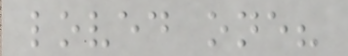loved one?
